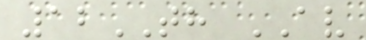12TH AV
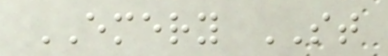EMERY ST
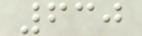630
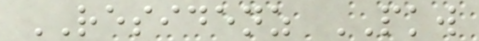RESIDENZ PKW
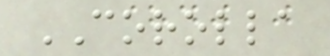COROLLA
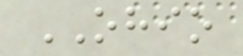OHIO
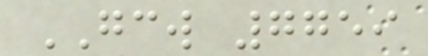GCW 7759
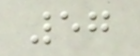57
